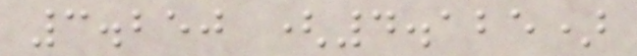3.250 (4.125)
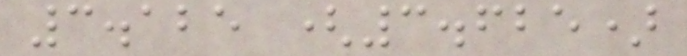3.125 (3.625)
